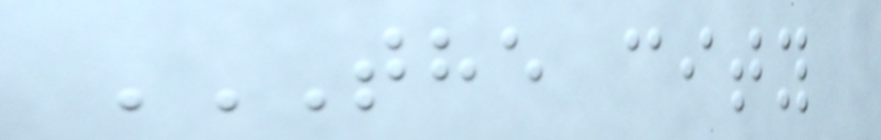THE CITY
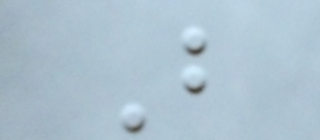B
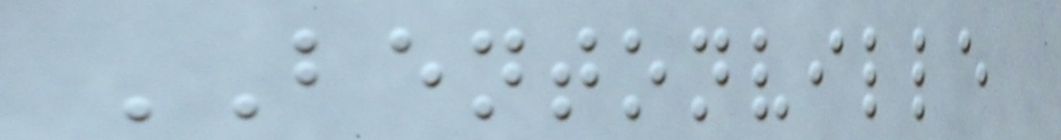BENTONVILLE
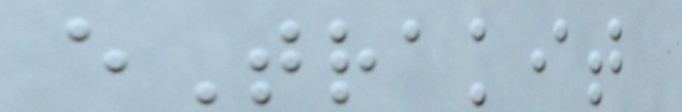eTrakit
